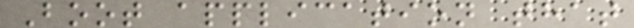Boot application that
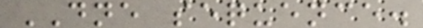DNE sequence.
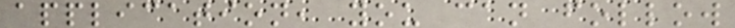application, you can follow
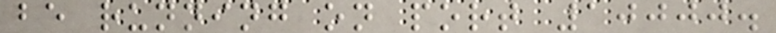be running on port 10000.
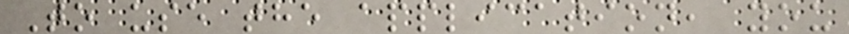To use the application, you
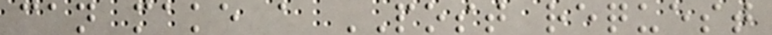can make a POST request
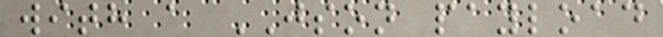with a JSON payload
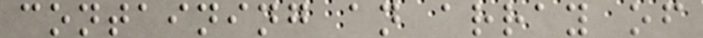containing an array of
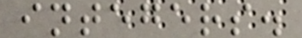integers.
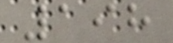198
